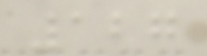127
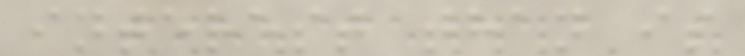interest than is
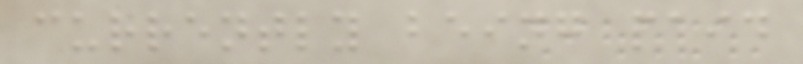currently being paid
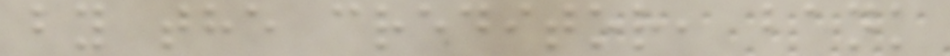by the creditor, bank
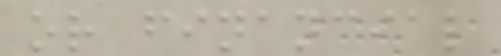or financial
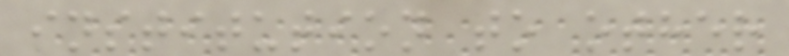institution to other
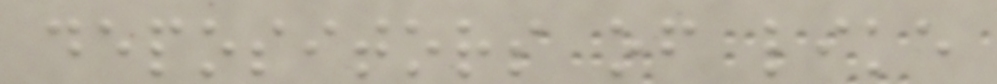depositors of like
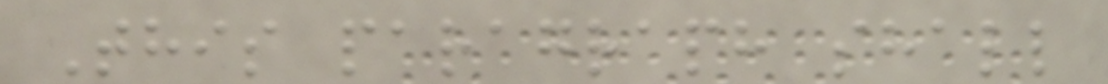This paragraph shall
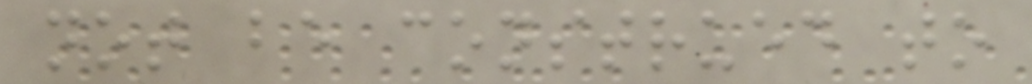not be construed to
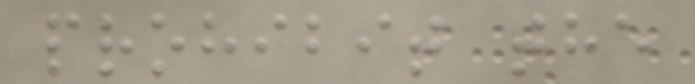prohibit the
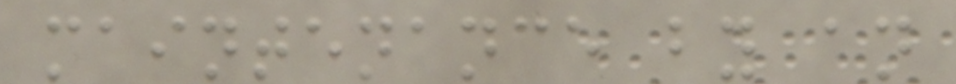maintenance by an
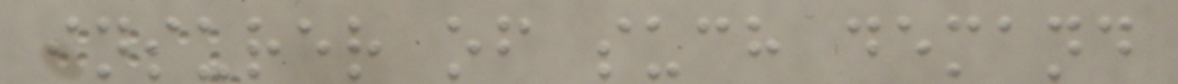insurer of such demand
